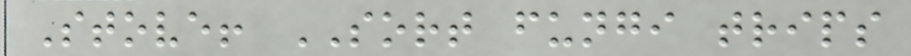Stove! SORT fungi trips
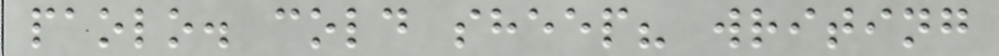paolo. cold sheep? writing
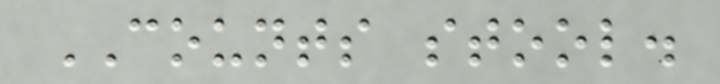COUNTS stool.
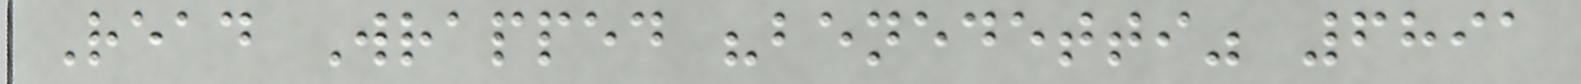Read Wrapped "benedetti" 6891
